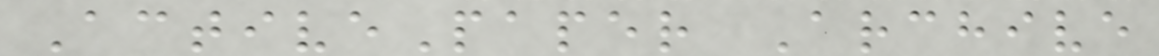ActivePaper Archive
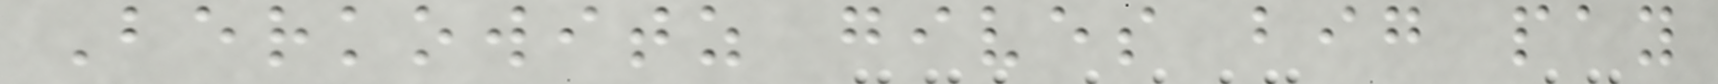Berkowitz gives big pay
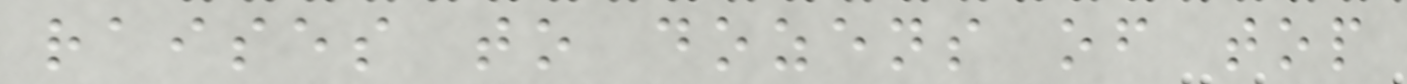raises to dozens of top
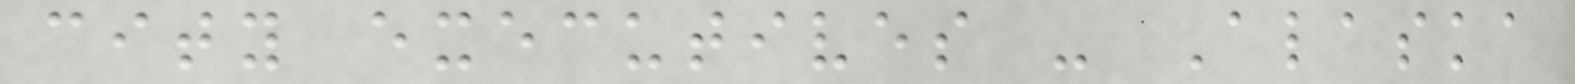city executives - Alaska
